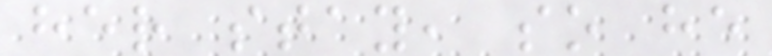her stay, so he
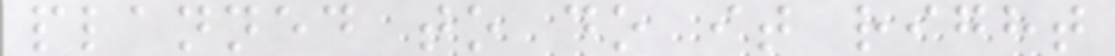planned to do it right
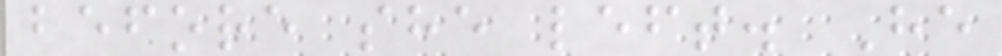before she left. He
